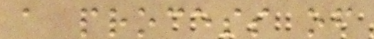a process of
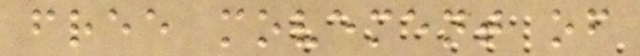free movement of
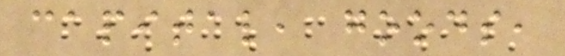capital, goods,
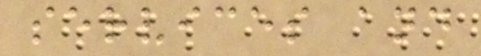services and
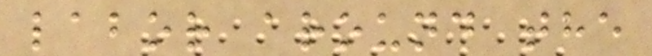labor around the
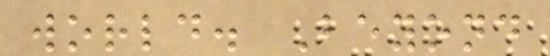world. Beyond
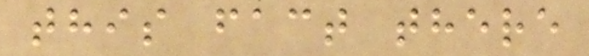this fact there
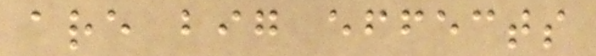are big effects
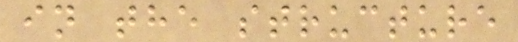in the structure
